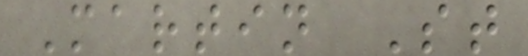Martin St
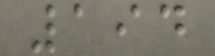194
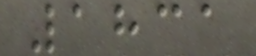1831
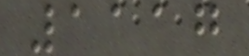1117
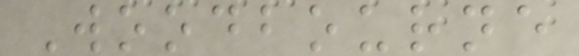Woodbourne
